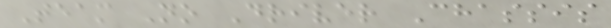Team No Driver Chassis
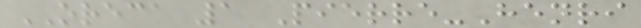ORECA 1 Pierre-Henri
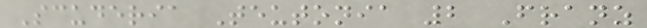Scuderia Teutonia 2 Franz
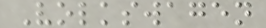Volkswagen
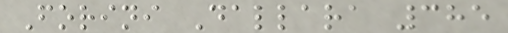Forini Dallara 385
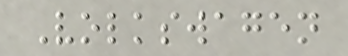Volkswagen
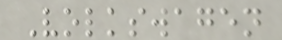Volkswagen
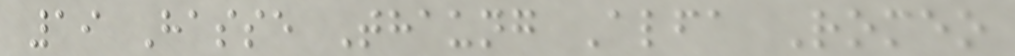19 Hasse Thaung Alfa Romeo
